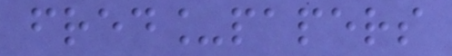fred_papers
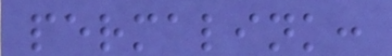permalink:
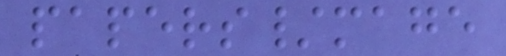papers/mage
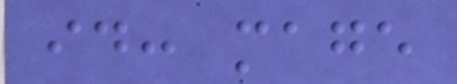id: mage
